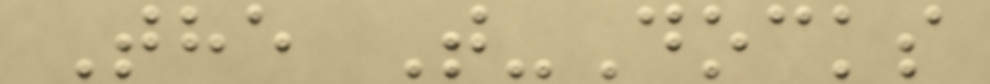The T-Docks
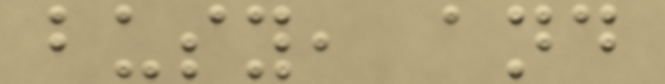busy, and
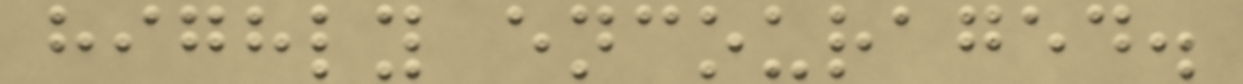highly encouraged.
